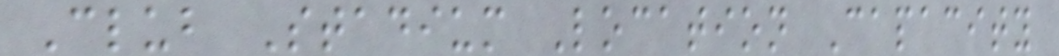Club Stadium Location Capacity
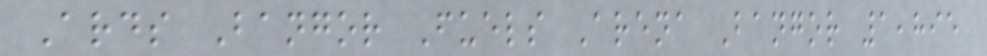Ards Bangor Fuels Arena Bangor 1,895
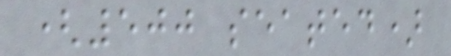(500 seated)
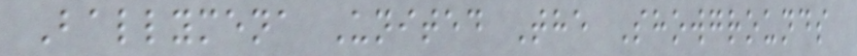Ballymena United The Showgrounds
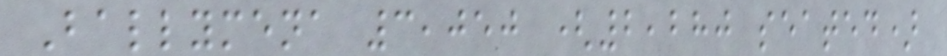Ballymena 3,050 (2,280 seated)
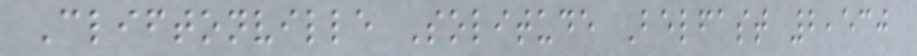Cliftonville Solitude Belfast 2,530
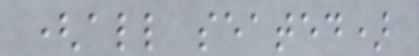(all seated)
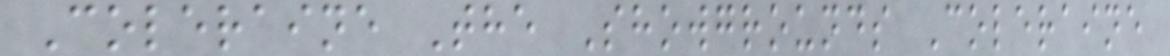Coleraine The Showgrounds Coleraine
